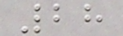28
